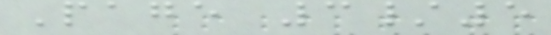Page 3/5
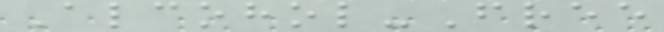Alcohol-Free
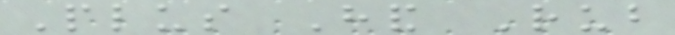Plus Hand Rub
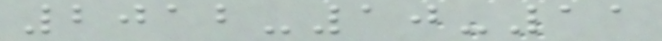2012-10-11
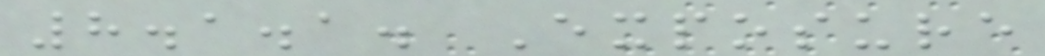8.1.1. Exposure
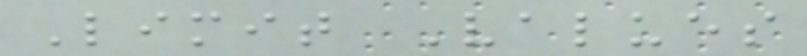Limit Values
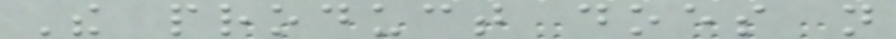The product does not
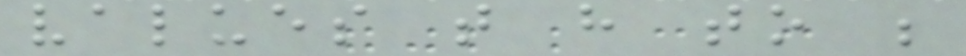values that have to be
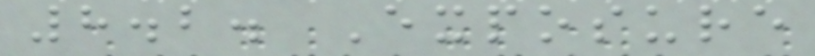8.2. Exposure
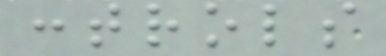controls
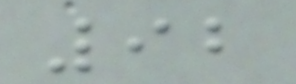92
